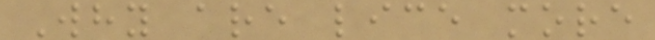Why are lice more
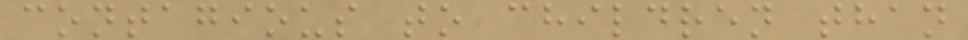contagious to children than
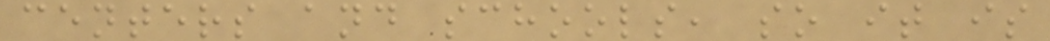centers and schools, so it is
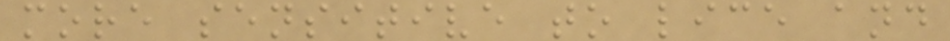more sensitive to lice and
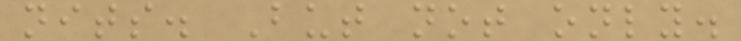nits. But not only.
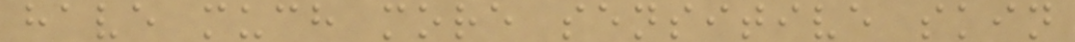have much more sensitive skin
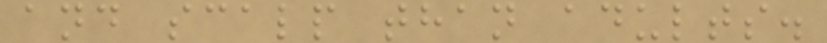and scalp than adults.
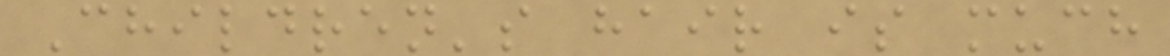Children's hair is much
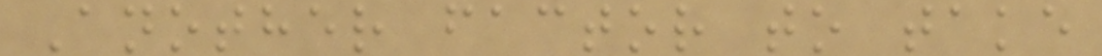Another factor to take
